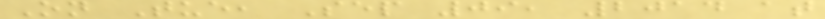On Tue, Sep 09, 2014 at
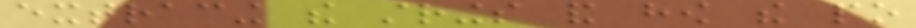extracing the strings and how the po
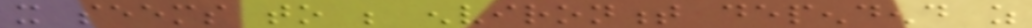it seems to be environment dependend as
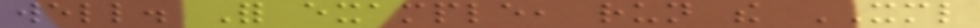well. For example, run the XML
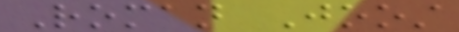Roman Joost
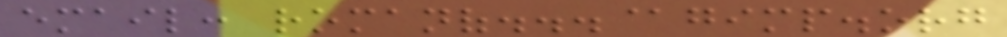email: romanof...@gimp.org
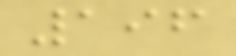196
